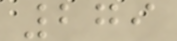279
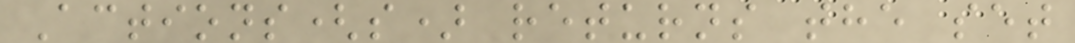Actions(s) returns the set
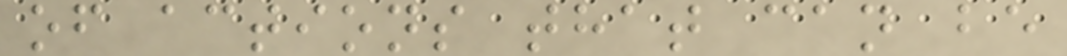of actions that can be
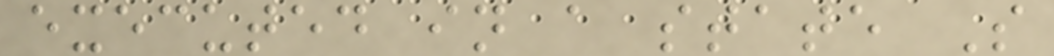executed in a state S
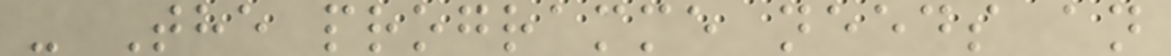- The programme needs an
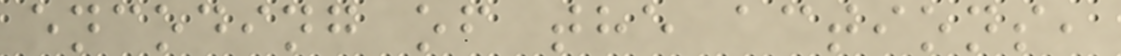encoding of the actions,
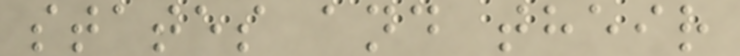states and their
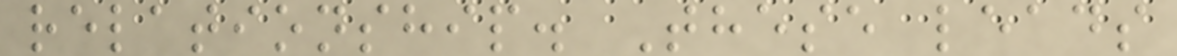relationship. These leads
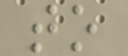to
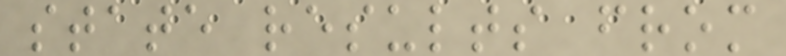state results from
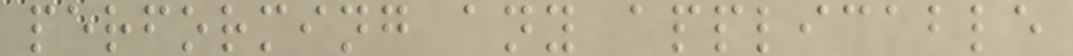performing any applicable
